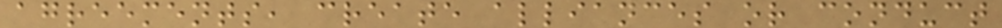agreements, create alliances or conduct
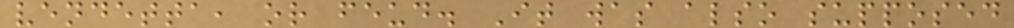vendetta, or feud. It was also supposed
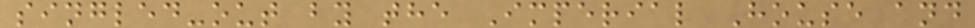singled-out by the Imperial House and
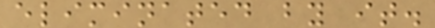eliminated by it.
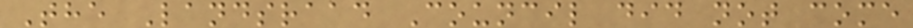The Landsraad Council did not come
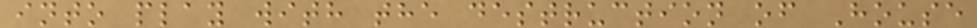into play with the destruction of House
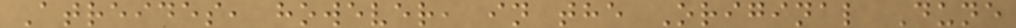Atreides, however, in the Original Dune
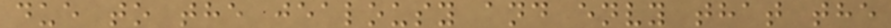due to the jealousy and envy that the
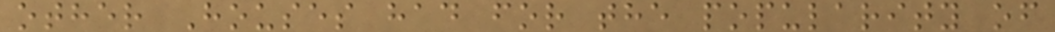other Houses had for the popularity of
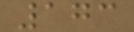173
